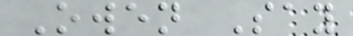Owen Say
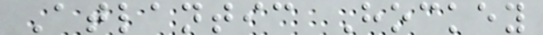Atlantic Hockey
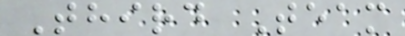Third Team
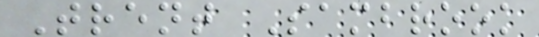Trent Sambrook
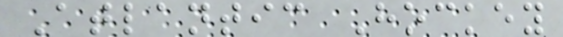Atlantic Hockey
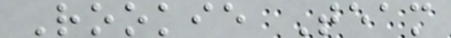Rookie Team
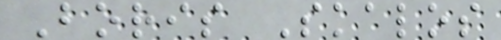Boris Skalos
